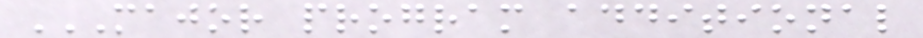MAJOR PROGRAM ADDITIONAL
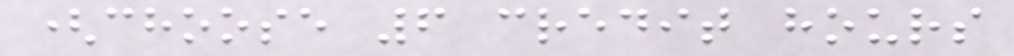(choose 6 credit hours
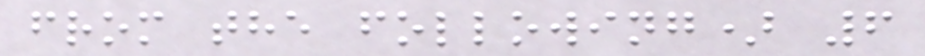from the following) 6
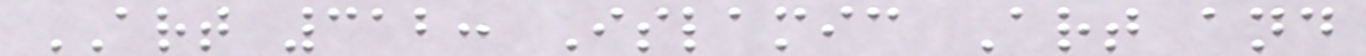ART 312: Islamic Art and
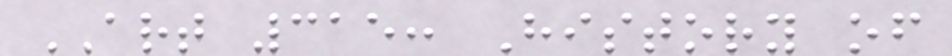ART 315: History of
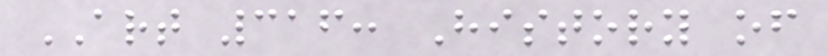ART 316: History of
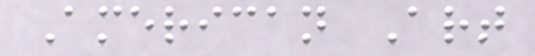American Art
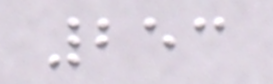253
